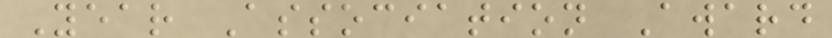Year Association Award
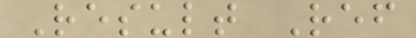Result Ref
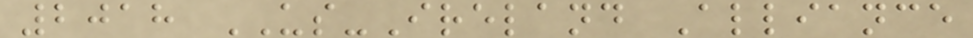2018 US-Ireland Alliance
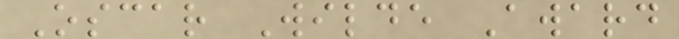Oscar Wilde Award
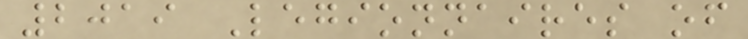2019 Legionnaires of
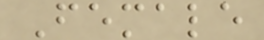Female
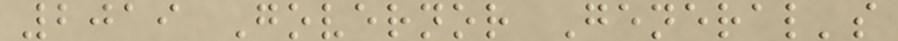2019 Governor General's
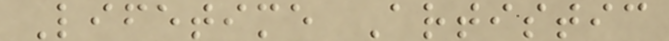Lifetime Artistic
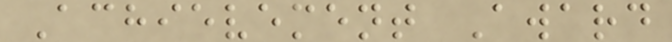Achievement Award
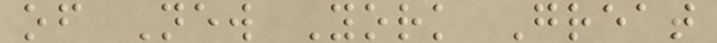of New York Great
